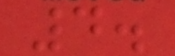4.
